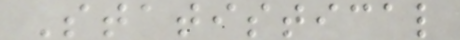Statistical
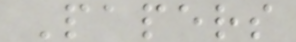Papers
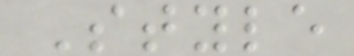Style
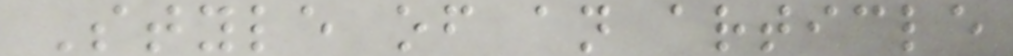Style of an article
